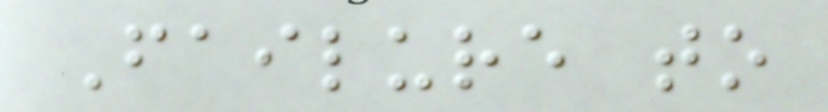Failure to
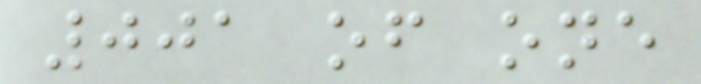001 of one
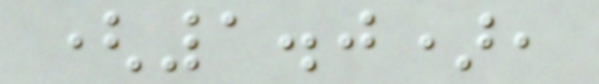(1.0),
